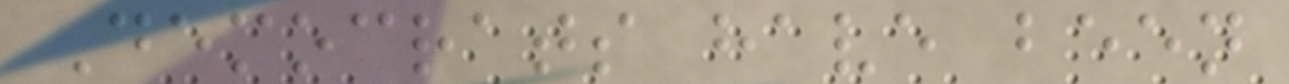Democrats have been
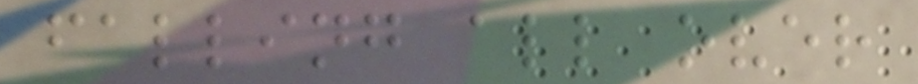falling all over
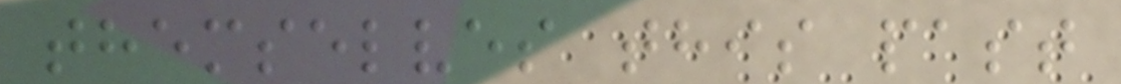themselves this past
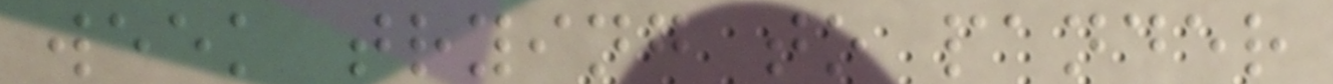week trying to pander
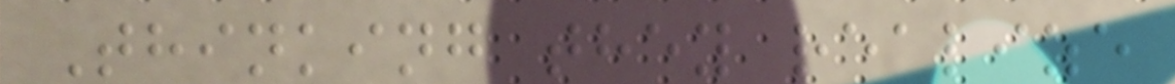Thinking they realize
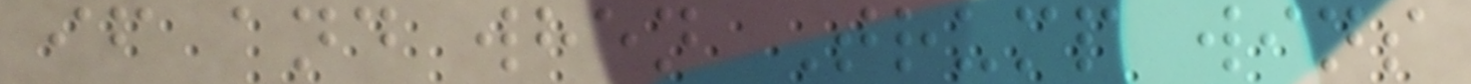if and when Trump wins
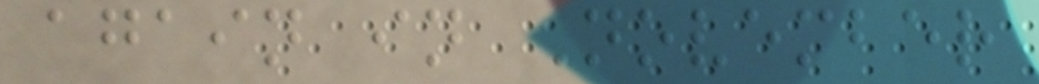again in November
